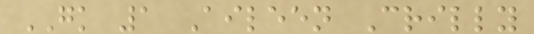GK 1 Aileen Crilly
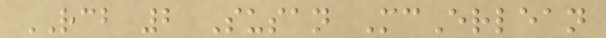RCB 2 Susan McErlean
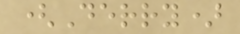(Derry)
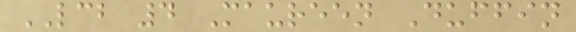LCB 4 Maureen Duffin
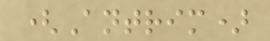(Antrim)
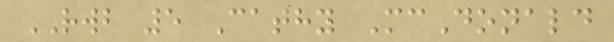RWB 5 Cathy McDonald
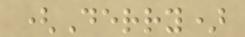(Derry)
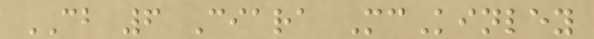CB 6 Ciara McKinley
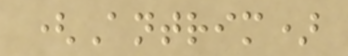(Antrim)
